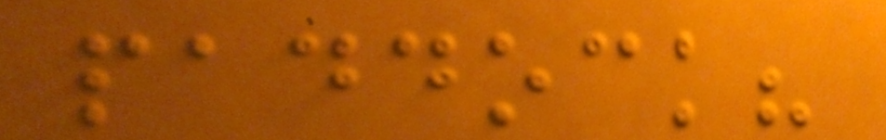paddock?
